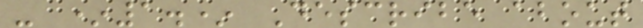- *1.* Describe about
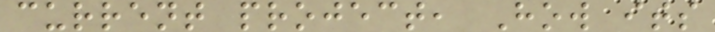current project, How its
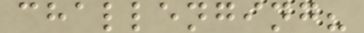challenging?
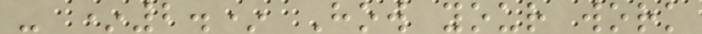- *2.* How your work
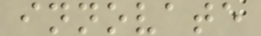innovate
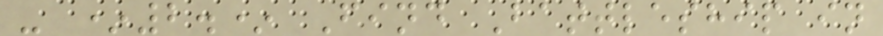- *2.* Find Battleship in
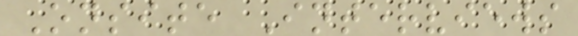Onsite Interviews
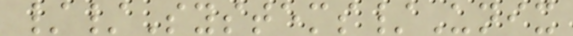//Systems/Unix
